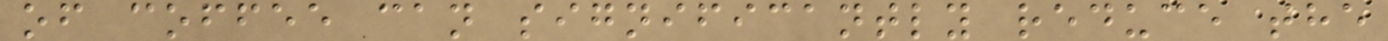of coffee can significantly reduce the
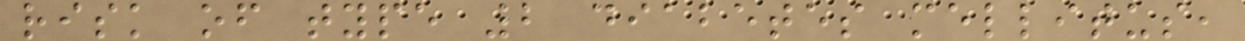risk of type 2 diabetes mellitus,
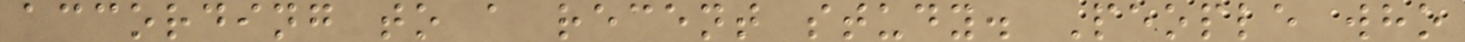according to a recent study. People who
